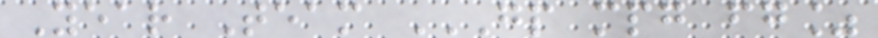Year Team GP MPG FG%
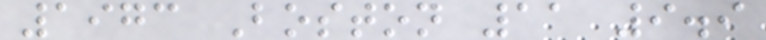1973 Boston 11 9.9
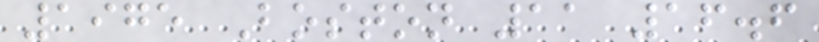1975 Boston 11 16.6
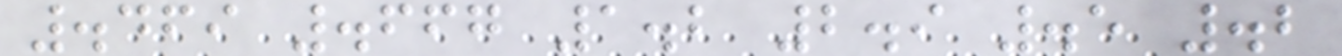.469 .667 1.2 2.9 .5 .2
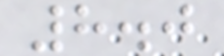8.0
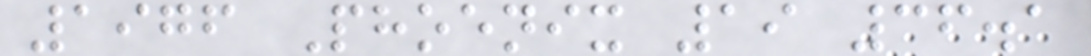1976 Phoenix 19 36.1
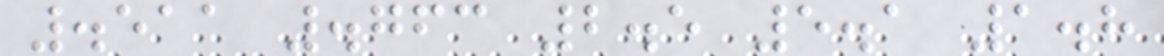.511 .763 2.5 5.1 1.8
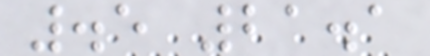.5 21.1
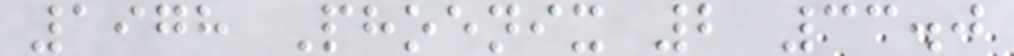1978 Phoenix 2 33.0
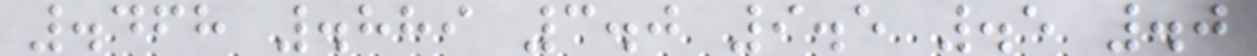.468 .889 3.0 9.5 .5 .0
